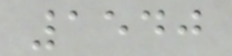1540
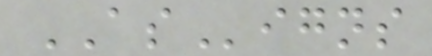ASigns
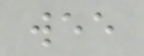wee
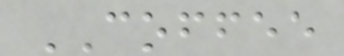COFFEE
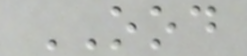OOD
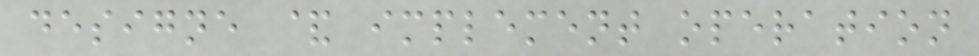designe & implement operation
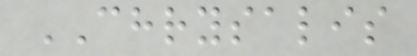CHRYSALIS
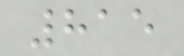815
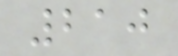210
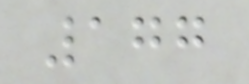177
